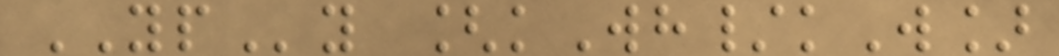YPy [kWh/kW]
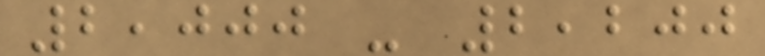2,000 - 2,200
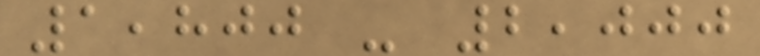1,800 - 2,000
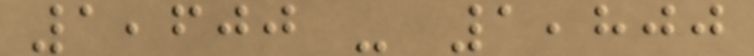1,600 - 1,800
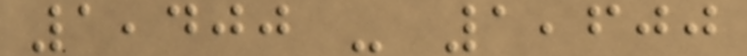1,400 - 1,600
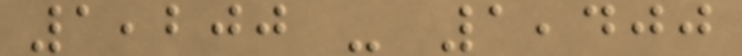1,200 - 1,400
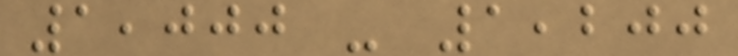1,000 - 1,200
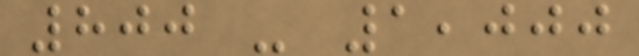800 - 1,000
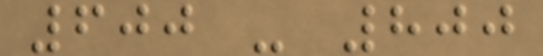600 - 800
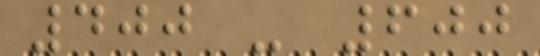400 - 600
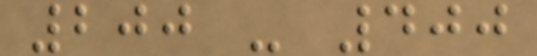200 - 400
